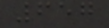657
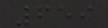659
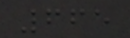665
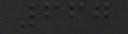667
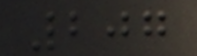207
